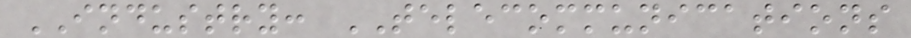INDUSTRY: TELECOMMUNICATIONS
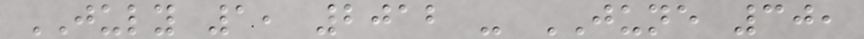JULY 1, 2012 - JUNE 30,
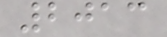2013
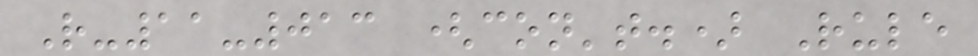R-11-013 (con't.) Rule
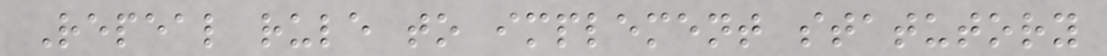Repeal rule to implement statutory
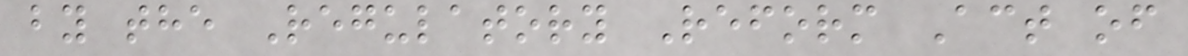by the Regulatory Reform Act of
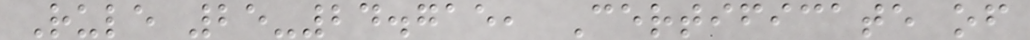Rule 25-24.715, Certificate of
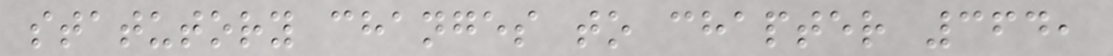statutory changes to chapter 364,
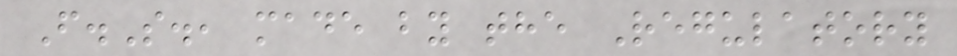F.S., made by the Regulatory
